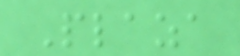Plaza
